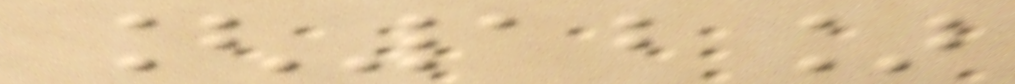[12]
